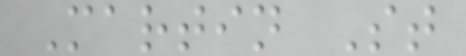Martin St
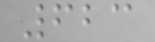623
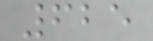625
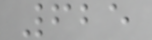625
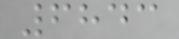6843
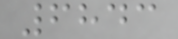6843
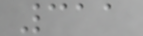311
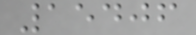15406
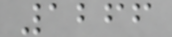1266
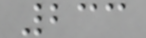233
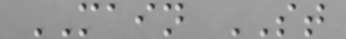MAIN ST
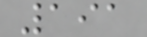191
